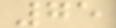75
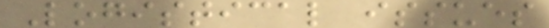Logistical issues
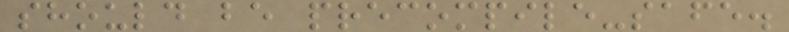should be precompile-safe.
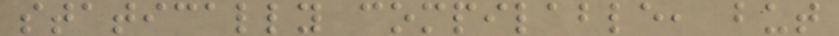statically compilable, but
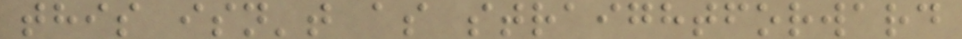this isn't as straightforward
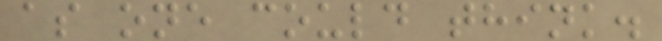as one could think.
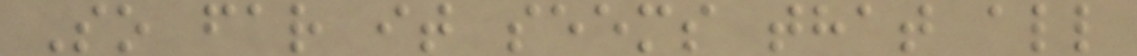So far it seems that all
